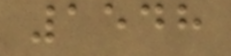1548
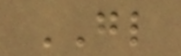GL
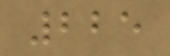225
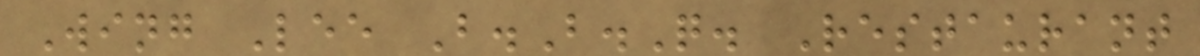Wing Lee B.B.Q. Restaurant
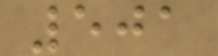501
